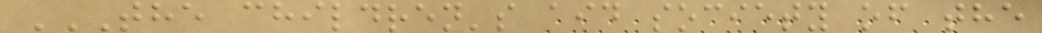THE CHILDREN'S AID SOCIETY OF THE
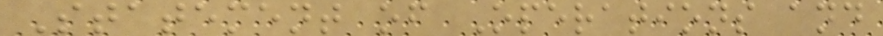Statement of Operations and
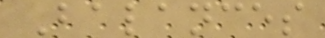Balances
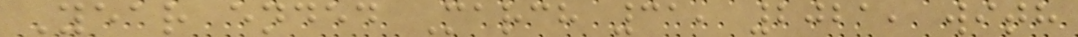Year ended March 31, 2021, with
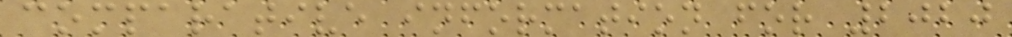comparative information for 2020
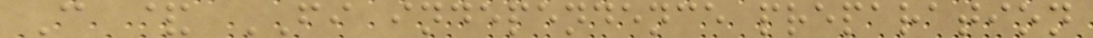C & FI independence preparation
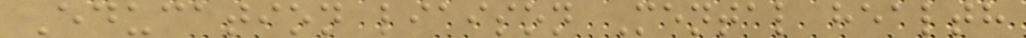Education liaison Mental health
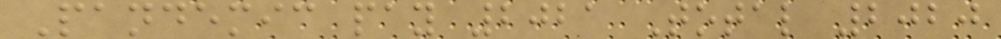Pandemic pay 2021 Total 2020
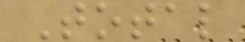Total
